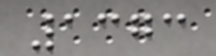1373
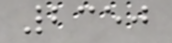2350
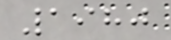1980
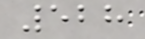528
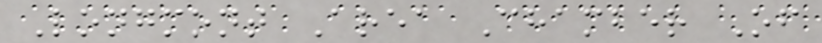Longmont Area Chamber Of
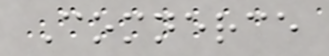Comnerce
